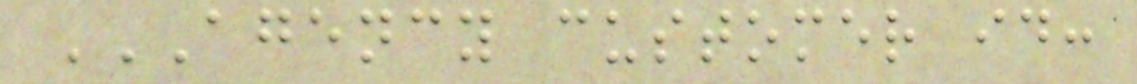AGENCY CUSTOMER ID:
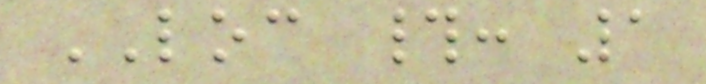LOC #: 1
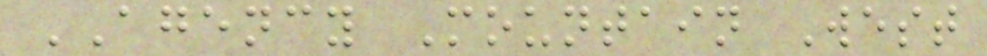AGENCY Mountain West
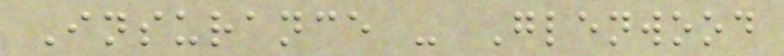Insurance - Glenwood
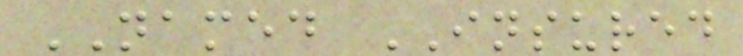NAMED INSURED
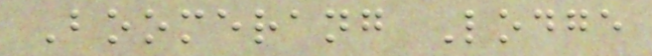Boomerang Lodge
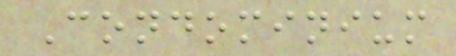Condominium
